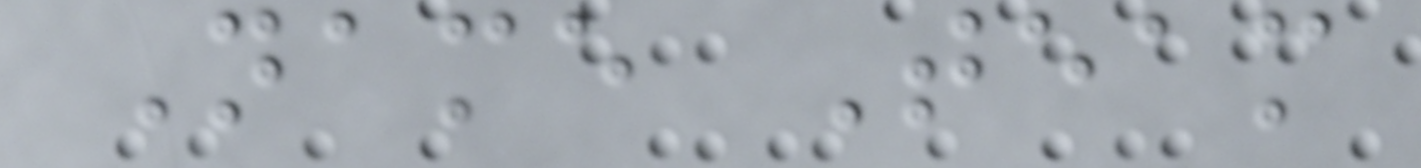Name Team
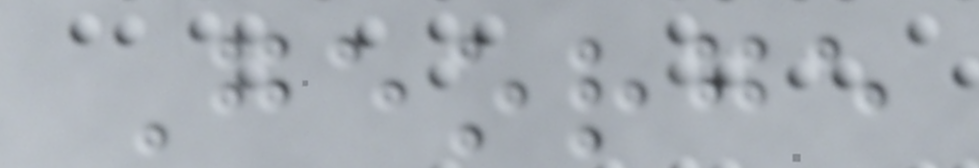George
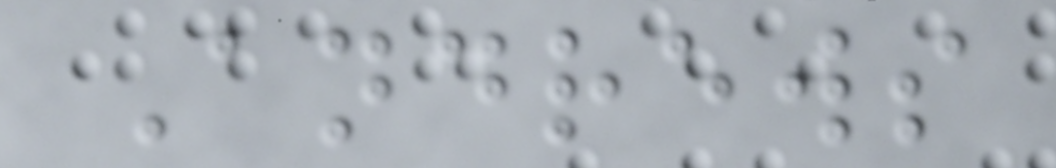Andrews
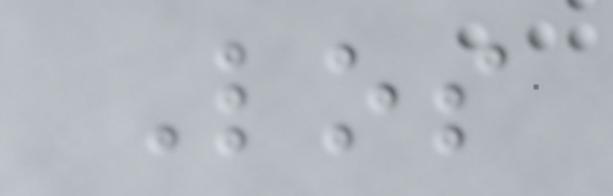Los
